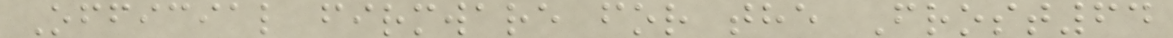Official firmware for the Frost64
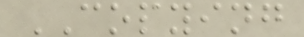COPYING
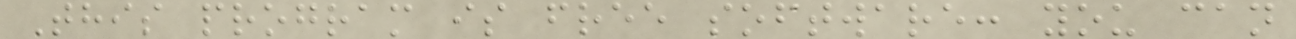This program is free software: you can
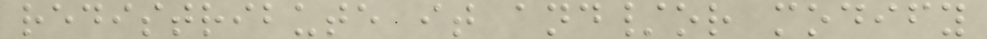redistribute it and/or modify
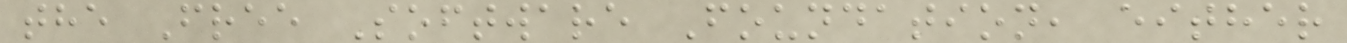the Free Software Foundation, either
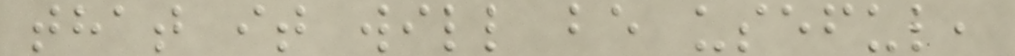that it will be useful,
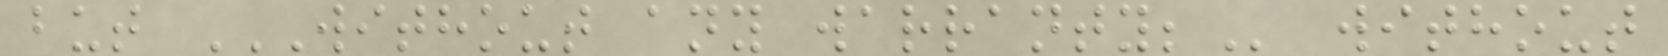but WITHOUT ANY WARRANTY; without
